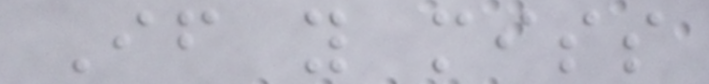If you miss
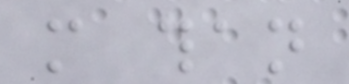more than
